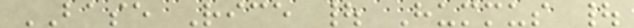BASE Rice | Hummus |
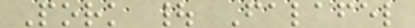Pork | Falafel
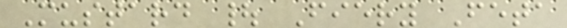Mustard | Fiery Feta
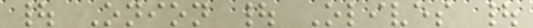| Onion | Olives |
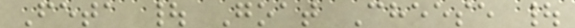Feta | Goat Cheese |
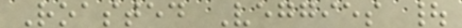Roasted Veggies |
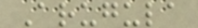Arugula
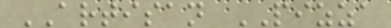ARTISAN PIZZA
